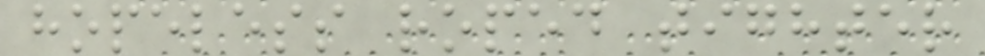hopeless roped tighter
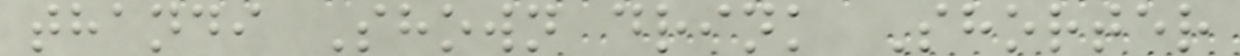thandi Shown drink Shorter
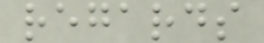regards
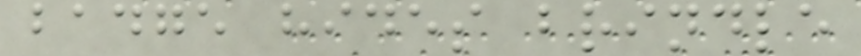badge hides brindle
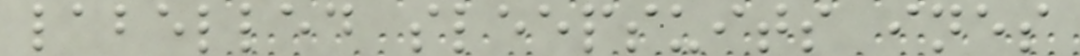labelled sleepsuits ines
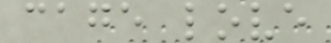cage love
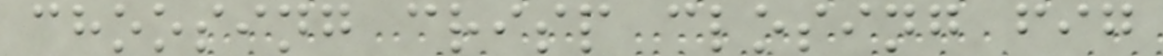choosing crisp closing fig
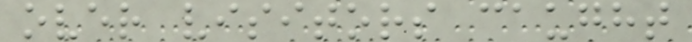over visitors caught
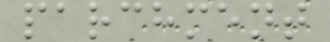parchment
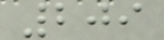209
